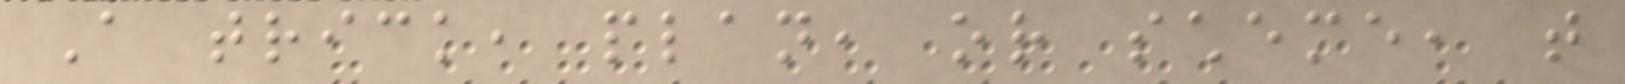A trick, plan, or scheme, that
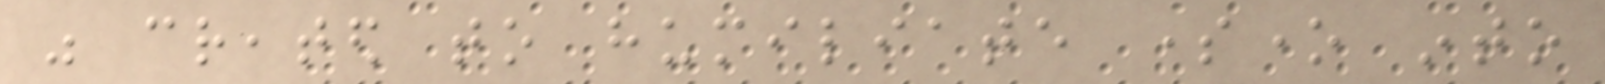was created to humiliate someone into
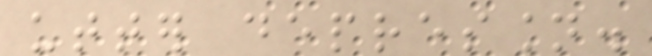utter depression.
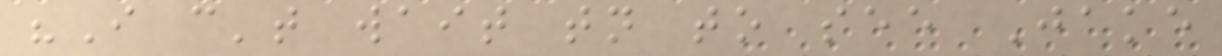"I can't wait tonight to see Jake
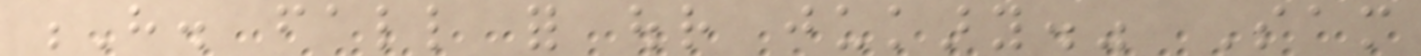H. fall for our jukary." Sam
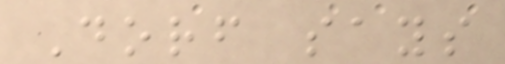Dorf says
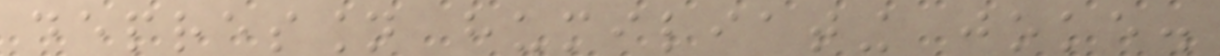depression humiliating joke.
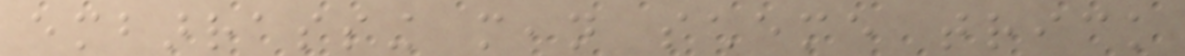embarrassing mean scheme trick
